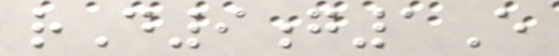rD9g1E
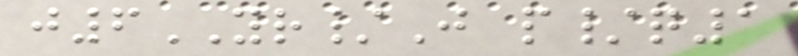j6YR/J p/q1
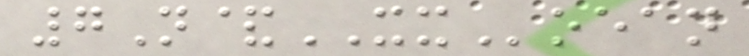7N&XXoean
